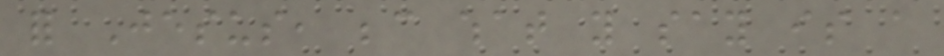for Jesus, because what you say is a
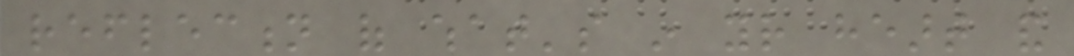reflection of what's in your heart and
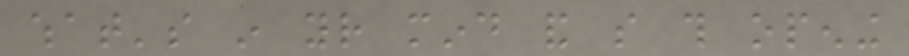what's in your mind and so this opening
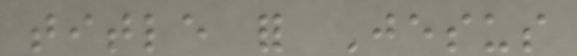title for Jesus
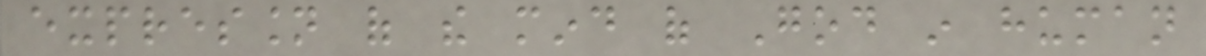expression of the mind of God in human
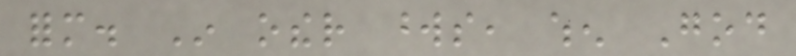form. In other words, when God
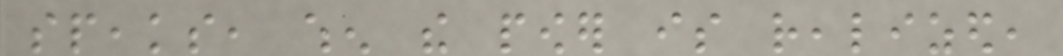speaks, when the power is realized,
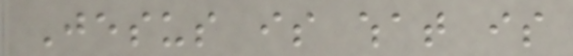Jesus is what is
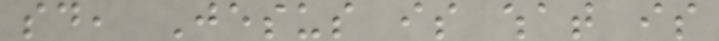said, Jesus is what is
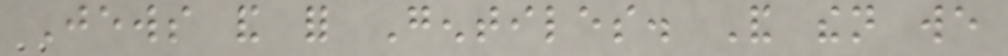Jews and for Gentiles. And then we
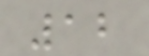12
